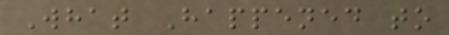What Happened to
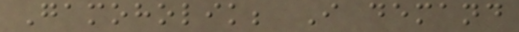Gamoholik; I demand
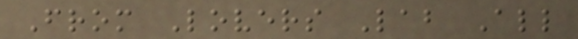From Lovers Lab All
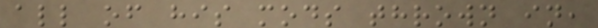all of his mods thrown in,
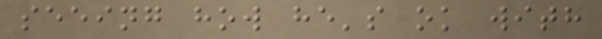seeing how he's ok with
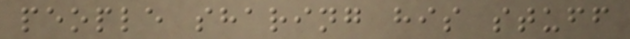people sharing his stuff
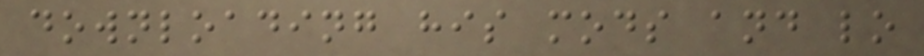downloading his mods and lo
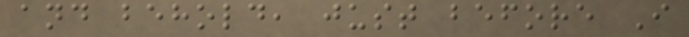and behold, just before I
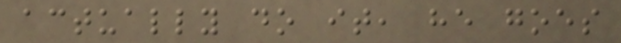actually do it, he goes
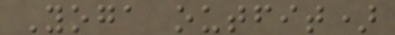Yoga outfit)
